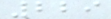229
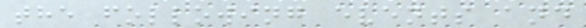the following events and
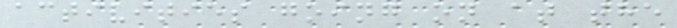activities going on at the
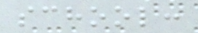school:
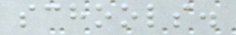schools.
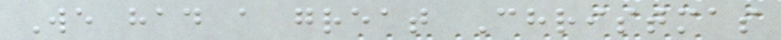We had a great Christmas
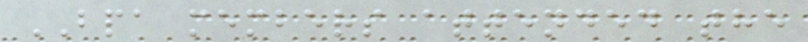BPA members attended the
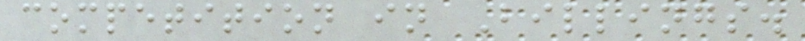competition in Billings.
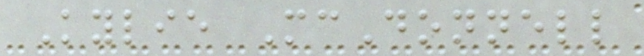Kylie McDonnell
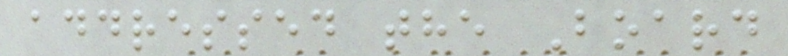addressed the Board
